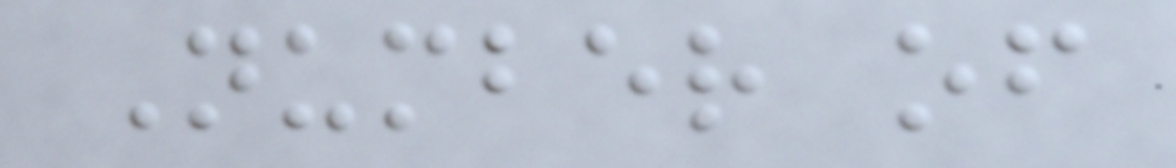Number of
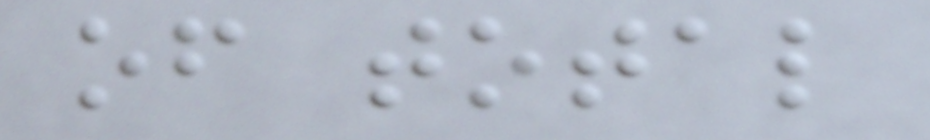of total
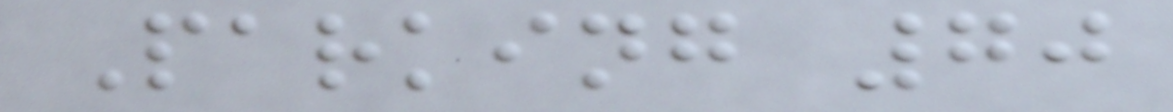Parking 70
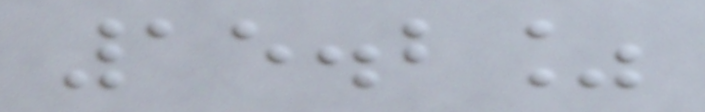15.2%
